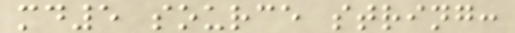md5 source string:
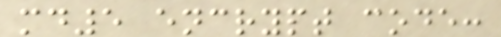md5 encrypt code:
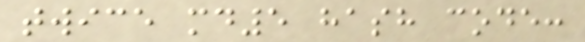twice md5 hash code:
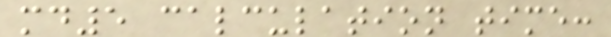md5 calculation time:
